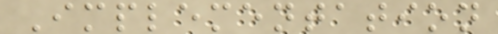Implementation
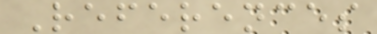References
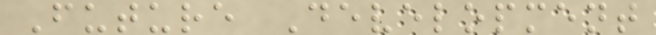Future Development
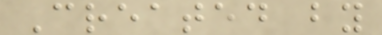Created by
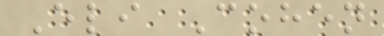Eli Cohen
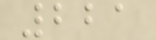221
